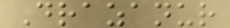Drazanur
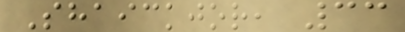Shaickjor, 33
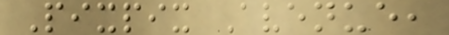Pixpix Avenue,
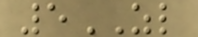5ZL
